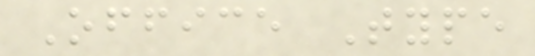Office Type
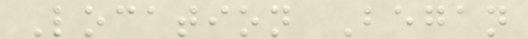Location Began
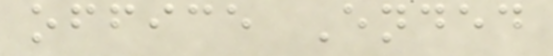office Ended
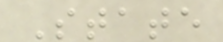State
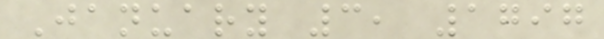January 3, 1797
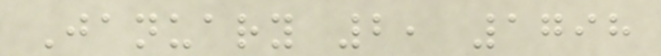January 2, 1798
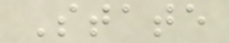State
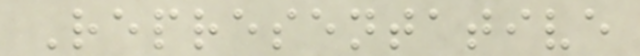Representative
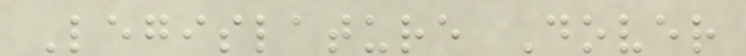Legislature Dover
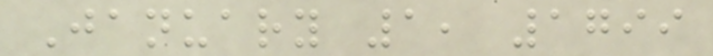January 1, 1799
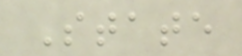State
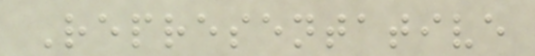Representative
